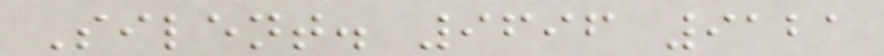Silent. 9696 9121
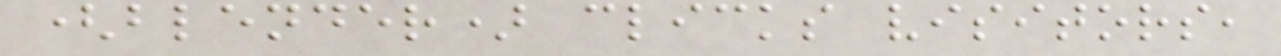(blender) clicks visitors,
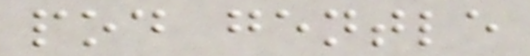pod gentle
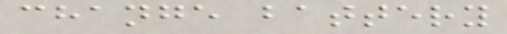change battery
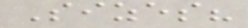Sizes?
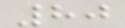80
